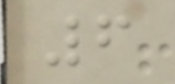6
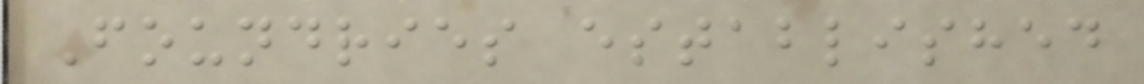Foundries established
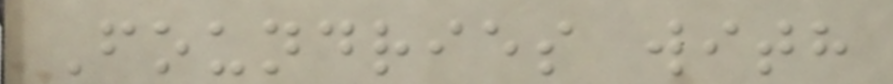Foundries with
